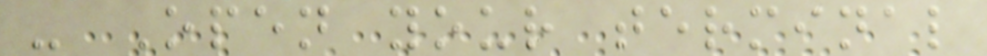- Open your terminal
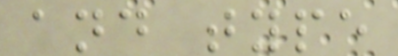and type
